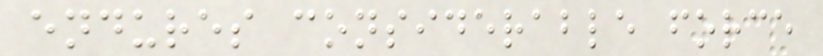endures considerable force
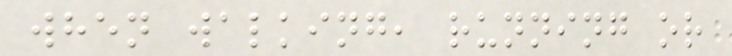when walking, running or
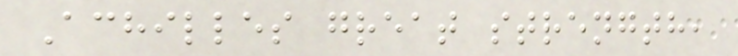Achilles great strength,
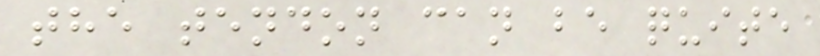the tendon can be quite
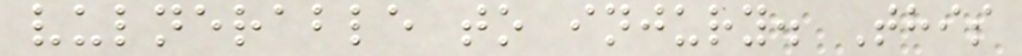vulnerable to injury. This
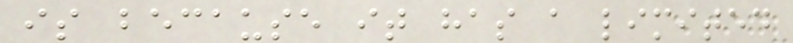is because it has a limited
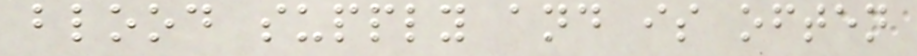blood supply and is often
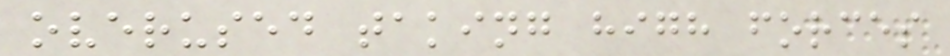overused taking high forces
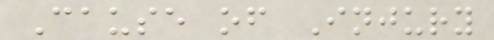Cause of Injury
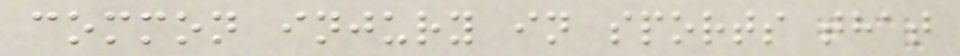common injury in sports that
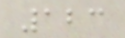123
